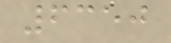6350
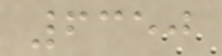6350
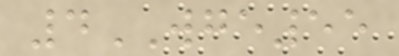4WGE55
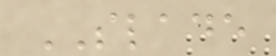SLADE
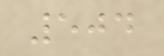504
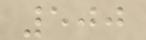500
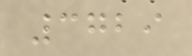3729
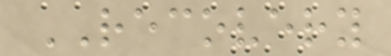RECOVERY
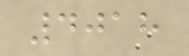4018
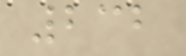232
